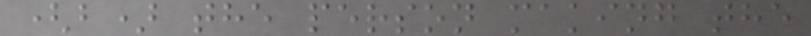(b) the person making the
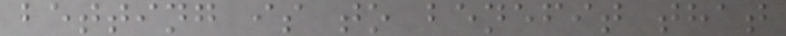betting is to benefit that
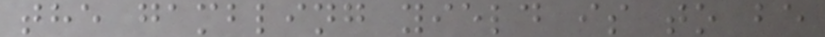the gambling yield is to be
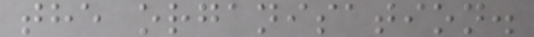the organisation.
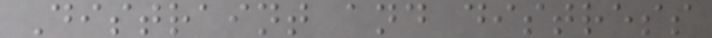Distraint and distress
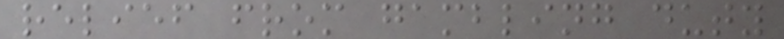relief from gambling duty
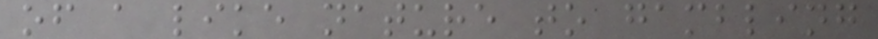of a like nature to gambling
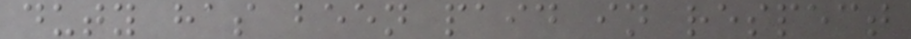duty has been paid in respect
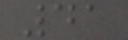41
